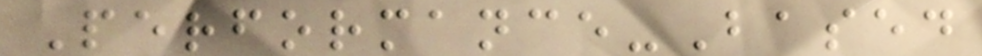Performance-Based
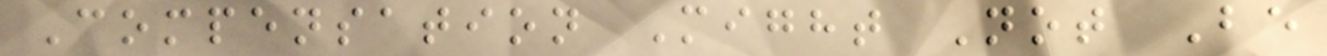Compensation Might Not Be
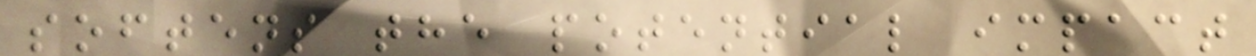softens the potential impact
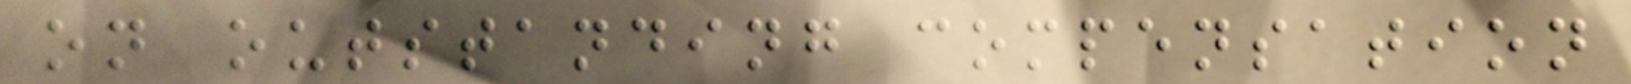on outstanding compensation
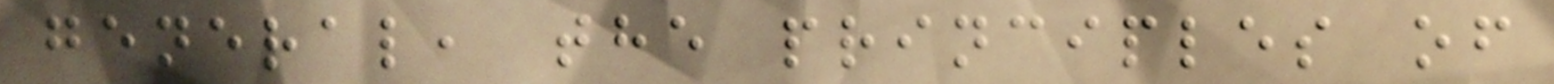general, the principles of
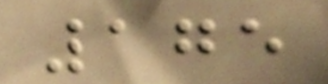175
